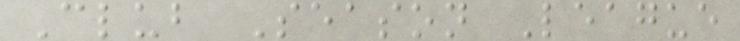Club Season League
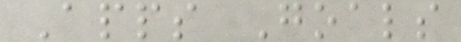Apps Goals
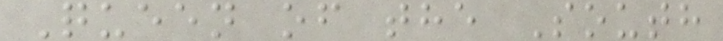Queen of the South
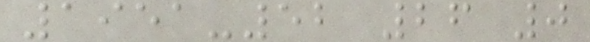1951-52 26 0
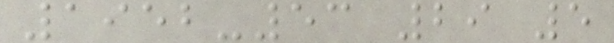1952-53 29 5
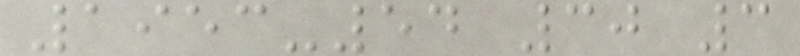1953-54 30 3
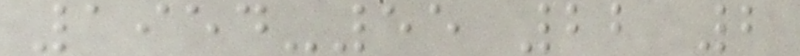1954-55 22 2
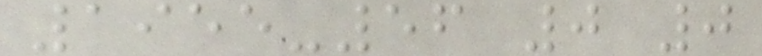1955-56 0 0
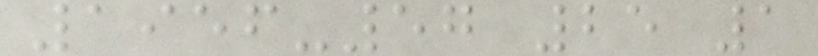1956-57 25 1
